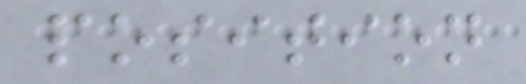position
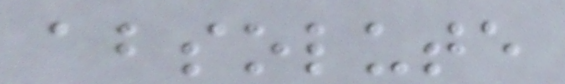absolute
